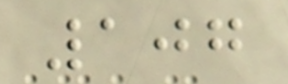107
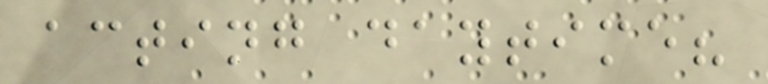acting daytime?
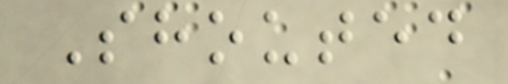Shouted
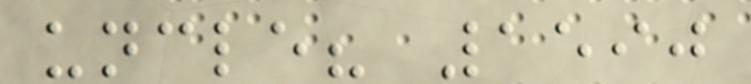uncle? 1590
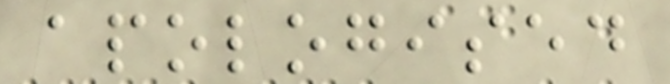apologised
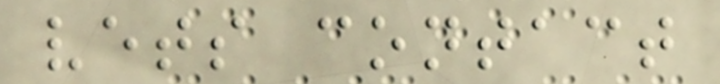vets contact
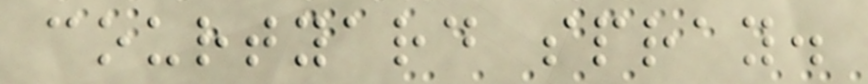courtyard spray.
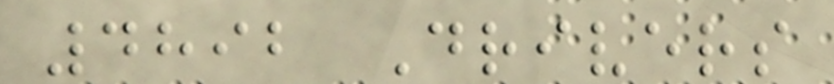4892 Drivers
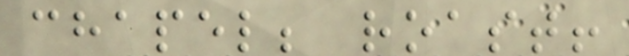chapel; roast!
